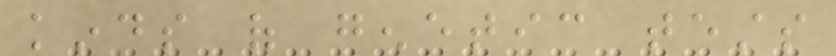kinds of genetic tests
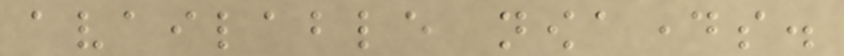available nowadays.
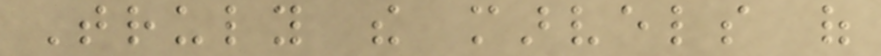Truly the marvels of
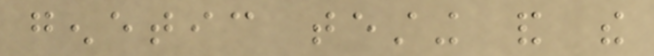genetic testing and the
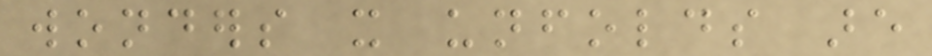wonders it unfolds are
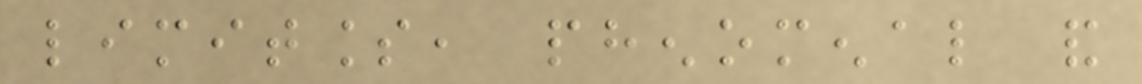limitless, phenomenal and
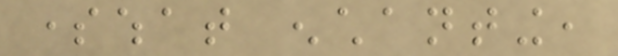somewhat enchanting,
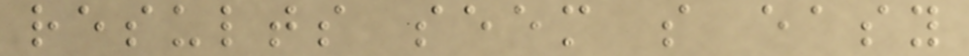results seem so easy
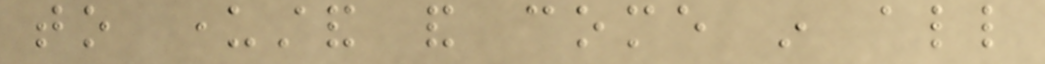to understand and come in all
